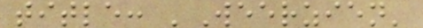title: 'Weerzien'
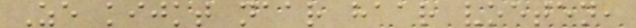Ze kijkt naar haar voeten,
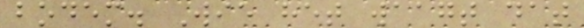bodem. Wie het waagt dat
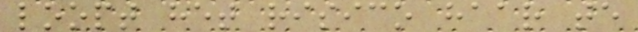loopt het risico haar te
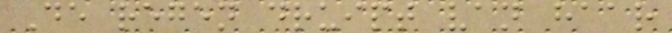De regen druipt van haar
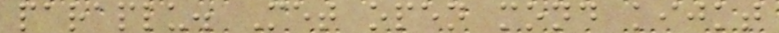paraplu. Met open mond kijkt
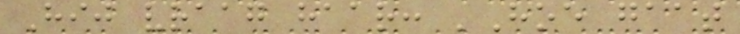Hij vraag haar: 'Hoe gaat
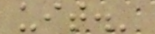uit.'
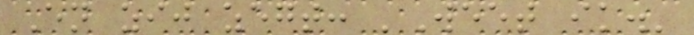En zij zegt: 'Weet ik.'
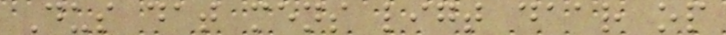Dus dat mens ligt daar op
